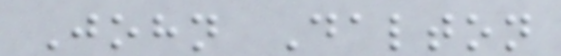John Dalton
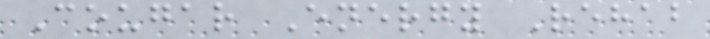Cougar Energy Rehab
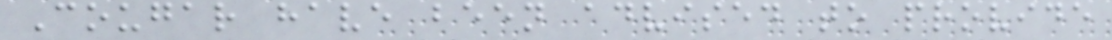Cougar have been advised to provide
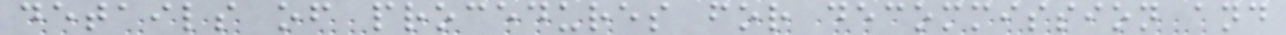details of procedures for decommission and
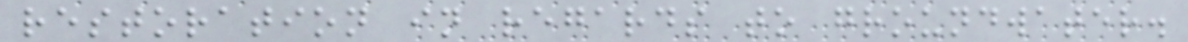restoration in regards to groundwater.
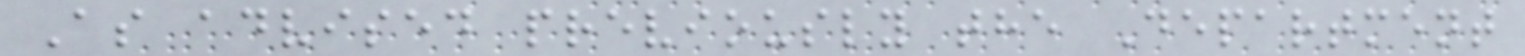As advised previously the Department
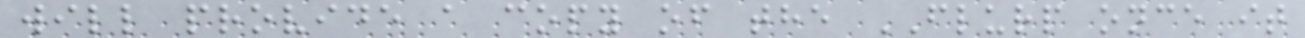will provide a copy of the FLURP once it
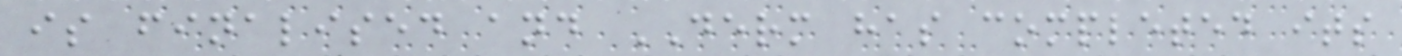is finalised and DERM has completed its
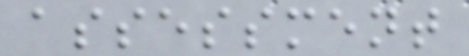assessment
